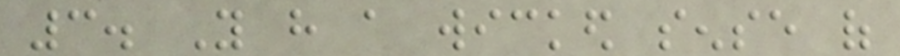3. You have a wicked sense of
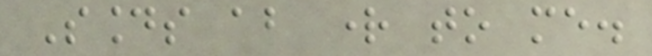Sounds about right to me.
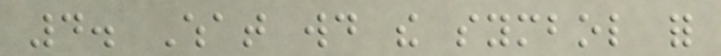4. What would the symbol for
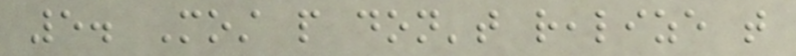5. Most people don't realize that
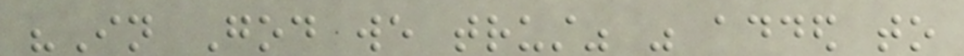"In God we trust" was added to
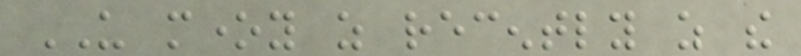US money as recently as the
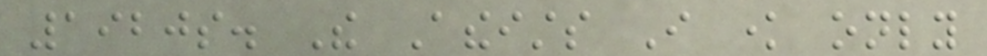1920s. The Atheists I know only
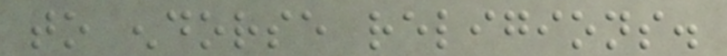to endorse religions.
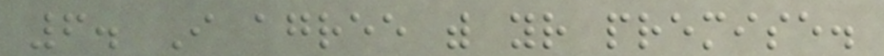6. I agree with your premise.
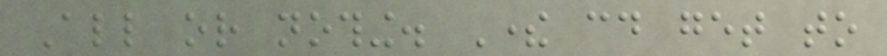All or nothing. There could get to
